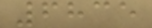6835
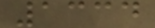1334
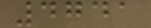4741
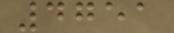4751
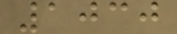1030
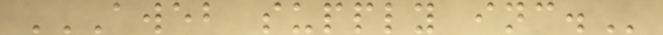AWEB SUPPLY INC.
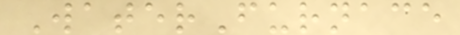WaterFurnace
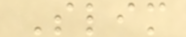Slim
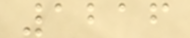1216
